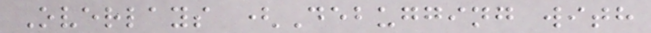Overlays (Debugging with
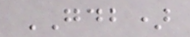GDB)
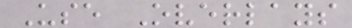Use Overlays
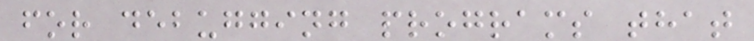for debugging programs that
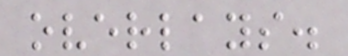overlays.
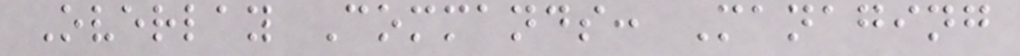Overlay Commands: Managing
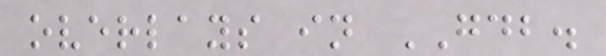overlays in GDB.
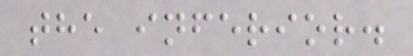the inferior.
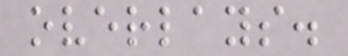overlays.
